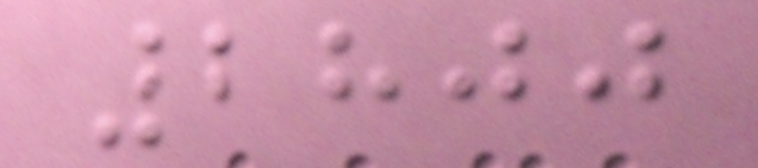2800
